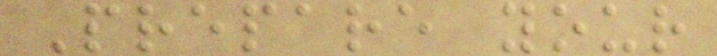Prepare your
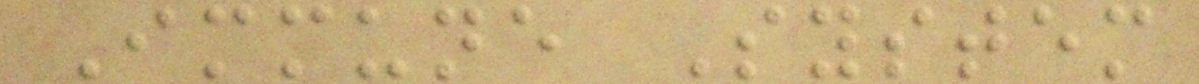Immune System
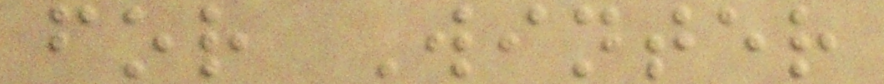for Winter
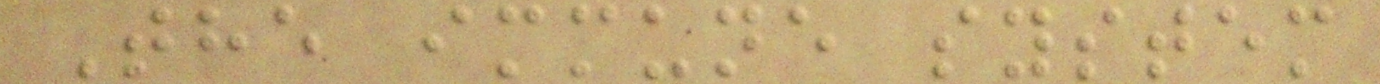The immune system
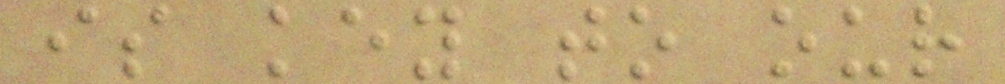is key to our
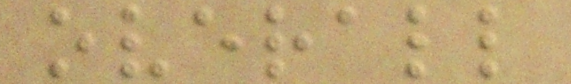overall
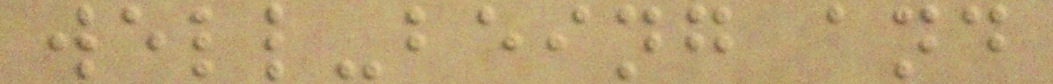well-being and
